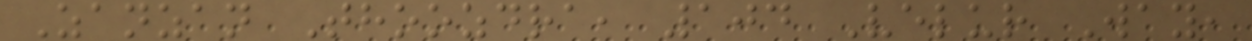Zanzan Thoozdra, 104 Velur Way,
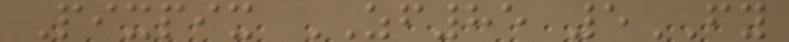Pixpix ZF85 5FY
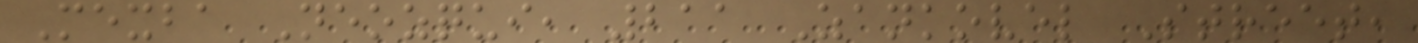Mexba Neozqui, 211 Zankovel Street,
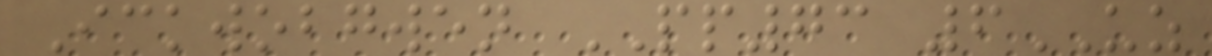Ickwobgwen PP73 6UZ
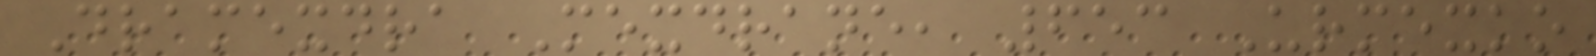Dramexdra Mexdrane, 653 Urmexko
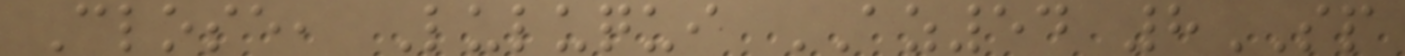Close, Luluqui AZ54 8SP
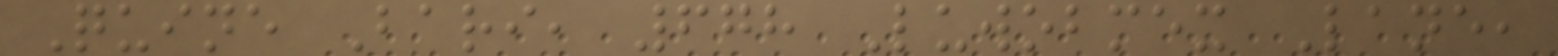Quine Bari, 678 Luwobmex Lane,
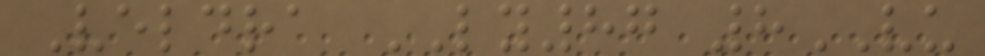Veldra LY87 8VU
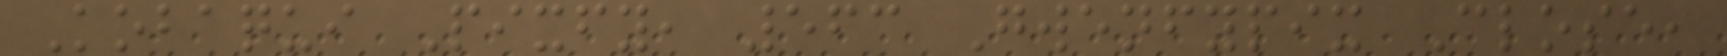Kobaqui Pixfy, 563 Gwenfypix Close,
